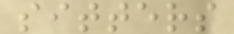sitters
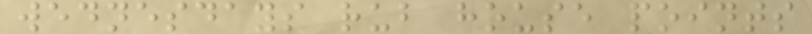wednesdays rub house points
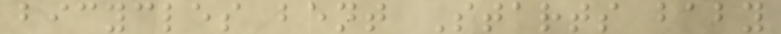bicycles bent Starts baby
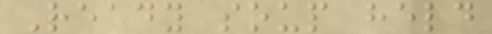Ready soup held
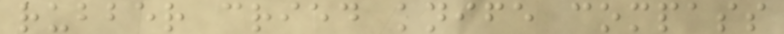rubber cried knife compass
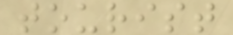tourist
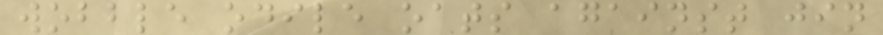wobble odile oats against jin
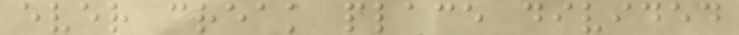ever creak place divided
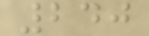240
